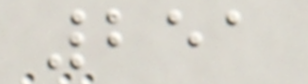251
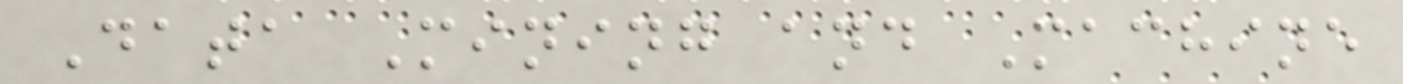Data Mining and Machine
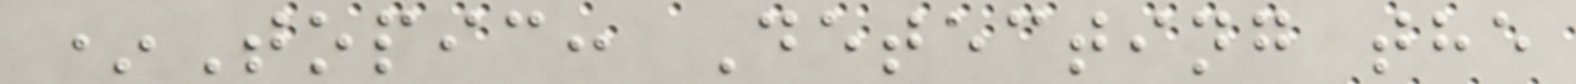*Topic: Detecting the
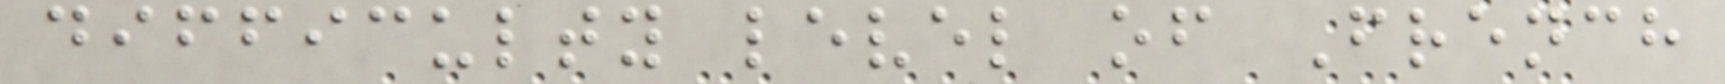difficulty level of French
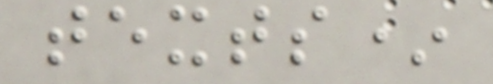texts*
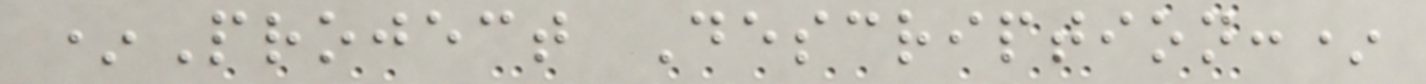*Project Description:*
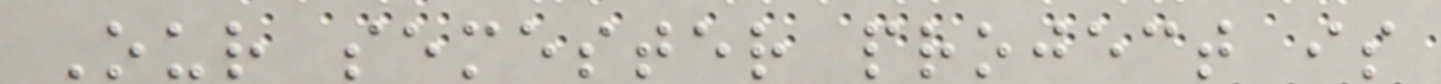Our semester project is
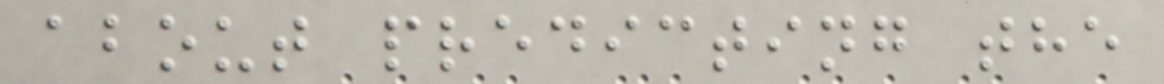about predicting the
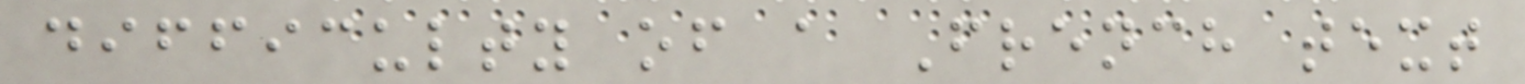difficulty of a French text
